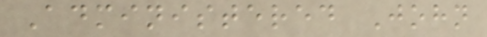Administered John
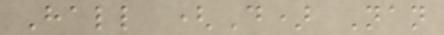Hall (D) Nan
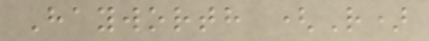Hayworth (R)
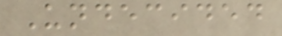Undecided
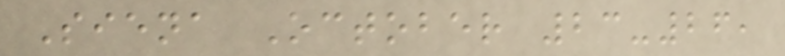Siena October 23-26,
